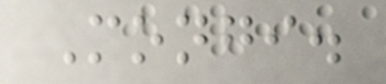Mongi.
